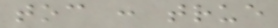toc : true
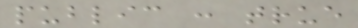public : true
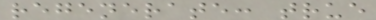regenerate: true
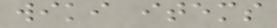wiki items
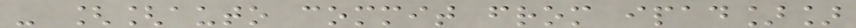- [[auto commit from ipad]]
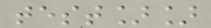test]]
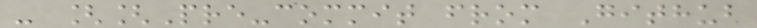- [[Pre-commit from Github
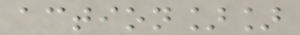action]]
